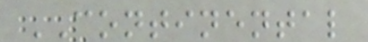CONTINENTAL
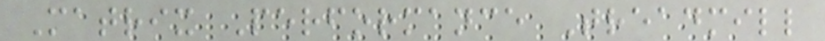Matrix Performance Treadmill
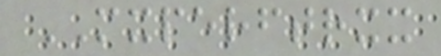MXPERFTRXX
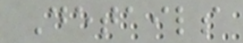Details
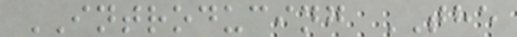INTRODUCING THE
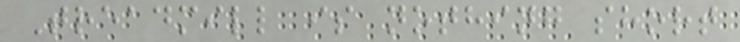Treadmill is nothing short
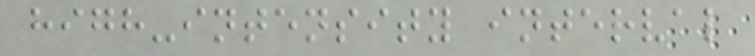high-intensity interval
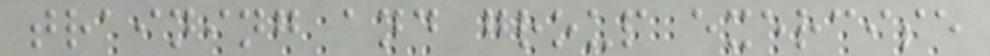training and group exercise
